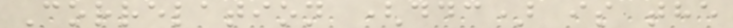Correlation (ddc) is the
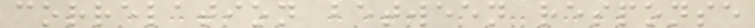correlation between response
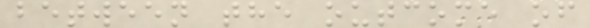between the outcome of
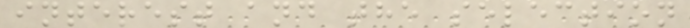interest and the selection
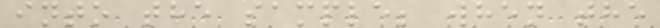into the sample; when the
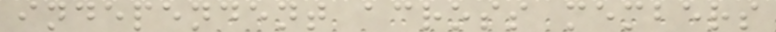independent across members
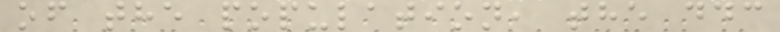of the population, the ddc
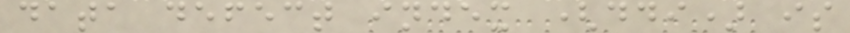data defect index (ddi) is
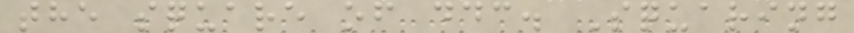the square of ddc. Squaring
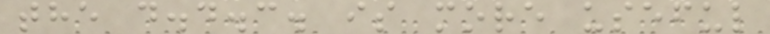the d.d.c. is more useful
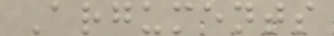Arguments
